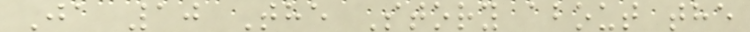Ja 10 The Story about the
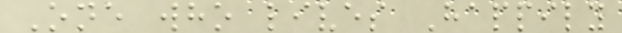One who lives Happily
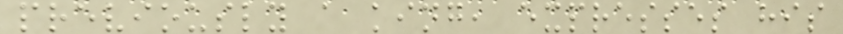previously a king, expresses his
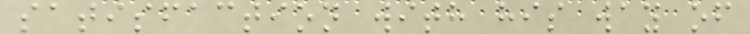satisfaction with his way of
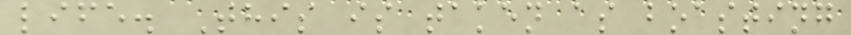life. This is taken as boasting
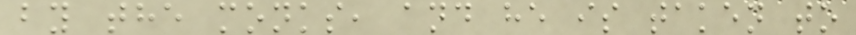by the monks, and he is taken to
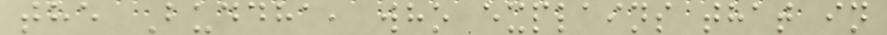the Buddha, who explains that in
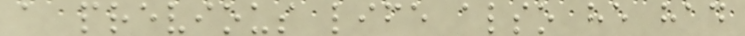a previous life also he had
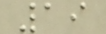19
